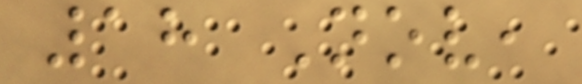18 Nov,
